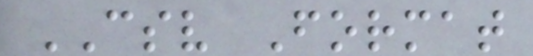CSV Format
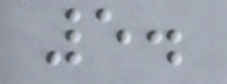5.
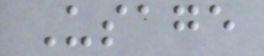Usage
